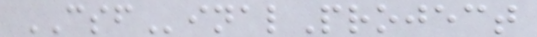CSFinalProject
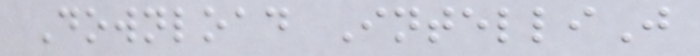Download IntelliJ
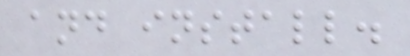and install.
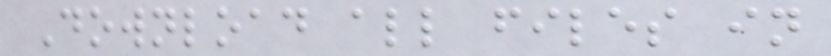Download all files in
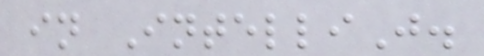in IntelliJ.
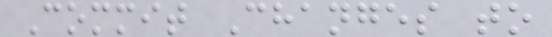Commit Changes to
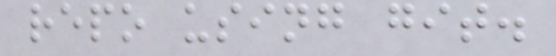repo using git.
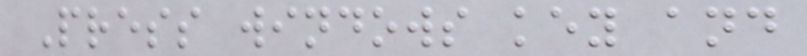Press windows key and
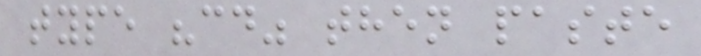type "cd" then paste
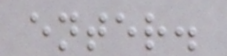enter.
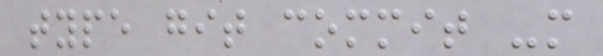type git commit -m
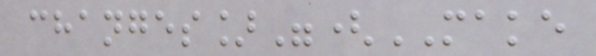changes]"(MAKE
